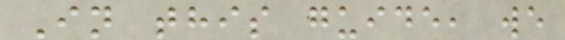In this guide, we
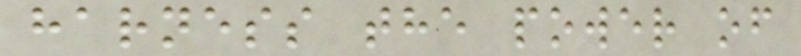harness the power of
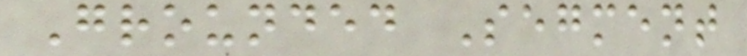Grounded Segment
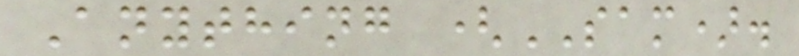Anything (SAM).
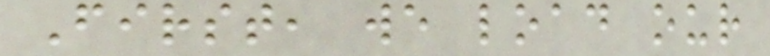First, we load our
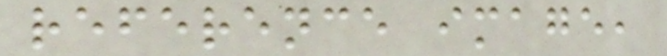reference image,
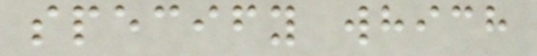specify which
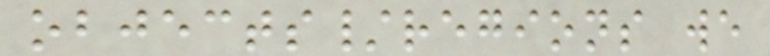objects/regions we
